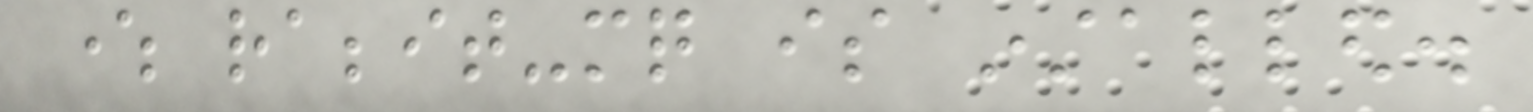where rabbit-mq is installed.
